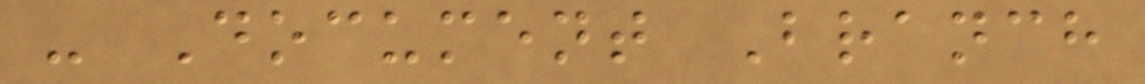- Document Branch
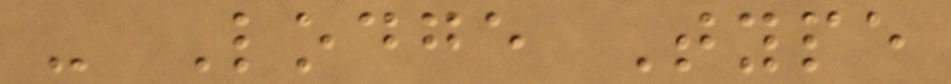- Lodge Type
